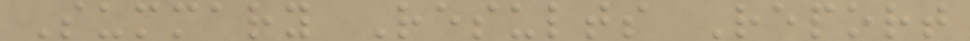Summary Results Report
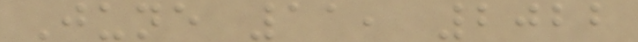June 11, 2022
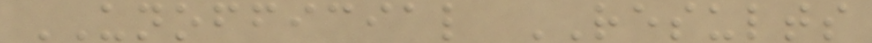UNOFFICIAL RESULTS
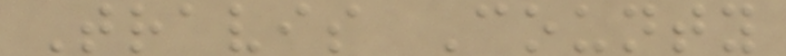Travis County
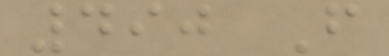490 F
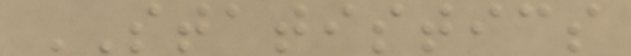STATISTICS
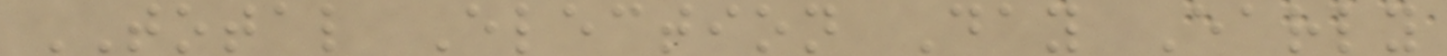TOTAL Election Day Early
